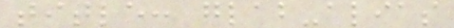title: glab-alias
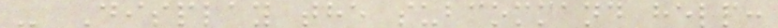- Display the subcommand help:
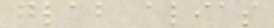glab alias
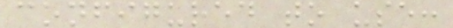configured to use:
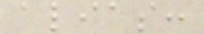alias:
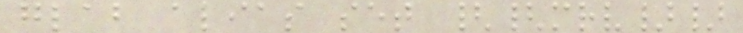glab alias set {{mrv}}
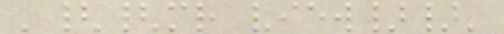'{{mr view}}'
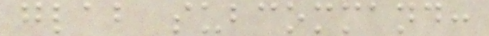glab subcommand:
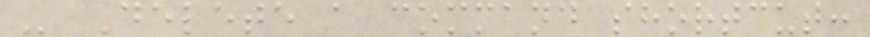- Delete a command shortcut:
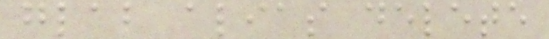glab alias delete
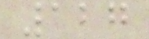127
